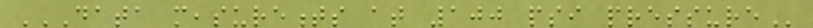DATA MEASUREMENTS AT 100 PSI PRESSURE
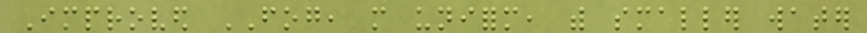Improved FOG, more uniform, with smaller water
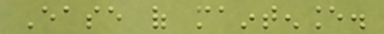Ease of maintenance.
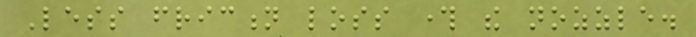Less friction loss through the nozzle.
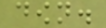down.
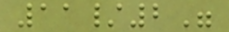11/2"
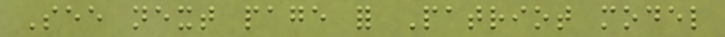See next page for Patriot model
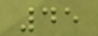45
